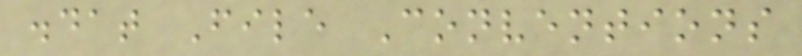.dat File Conventions
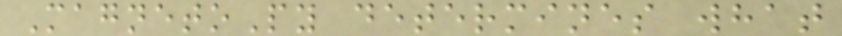MagnetoPy determines what
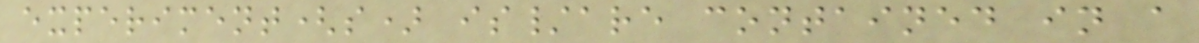experiment(s) is/are contained in a
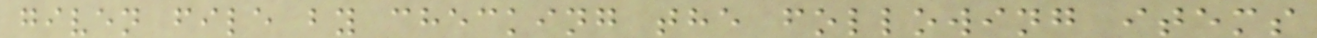given file by checking the following items
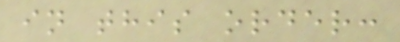in this order:
